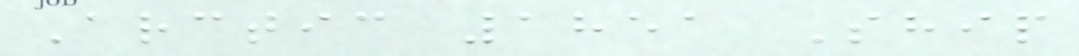Arctic 1851 Ship
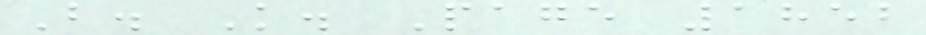B. K. Page 1852
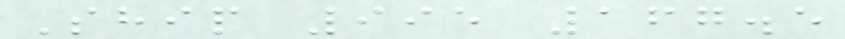Ship 995 167.5
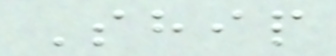Ship
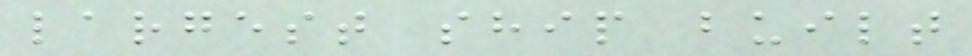largest ship built
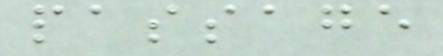passage
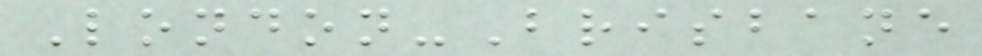London-Brisbane
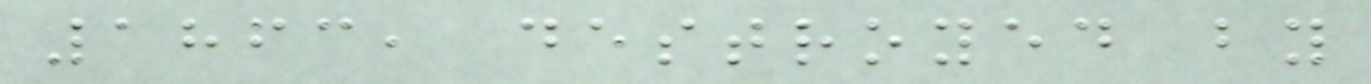1863, destroyed by
